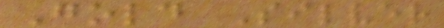Gold Silver
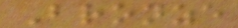Bronze
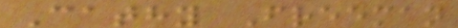Cathy Freeman
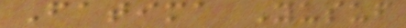Fatima Yusuf
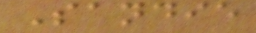Sandie
